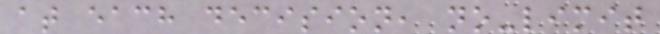at each decision, no-limit
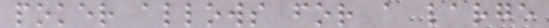poker allows for a large
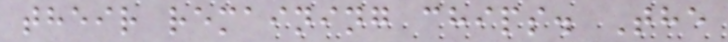their remaining chips. The
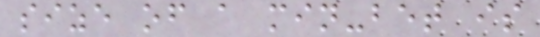size of a min-bet is
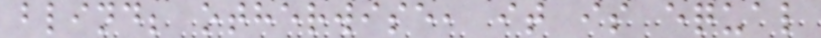blind; otherwise, it is equal
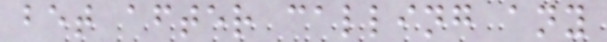bet after calling any
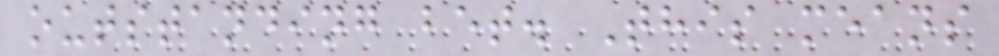outstanding bet. This means
